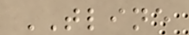TLINE
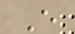E
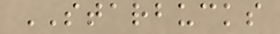STARBUCKS
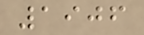1906
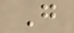G
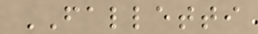FALLETTI
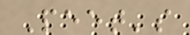Peet's
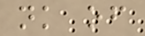nk of
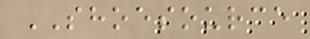SHOESOURCE
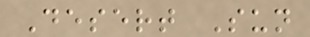Desert Sun
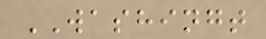WASHINGT
